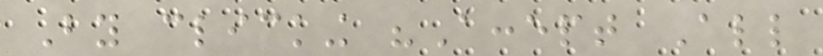By clicking "Accept All
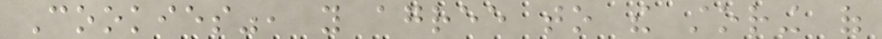Cookies", you agree to the storing of
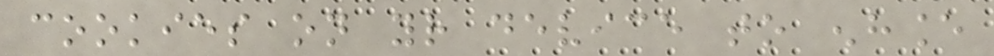cookies on your device to enhance
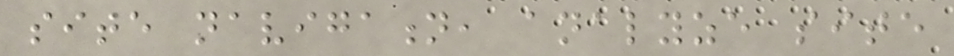site navigation, analyze site
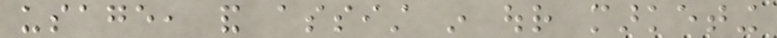usage, and assist in our marketing
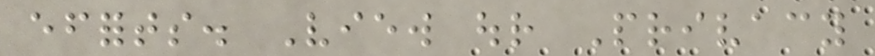efforts. View our Privacy
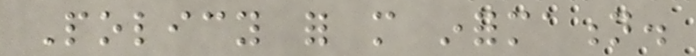Policy for more information.
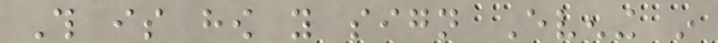This is how you sign Evening in
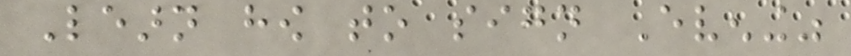Learn how to sign Evening"
